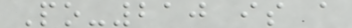Po-210 is a
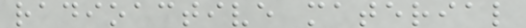radioactive material
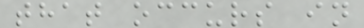that occurs in
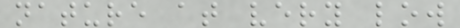nature at very low
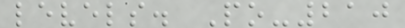levels. Po-210
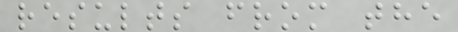results from the
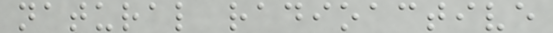natural radioactive
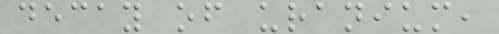decay of uranium,
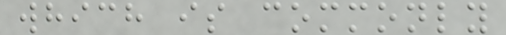which is commonly
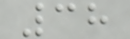38
